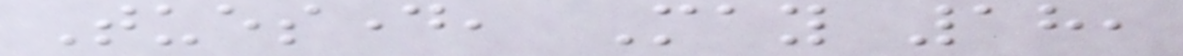Tuesday, May 18,
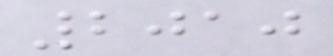2010
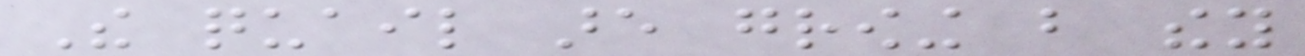The quail are growing but they
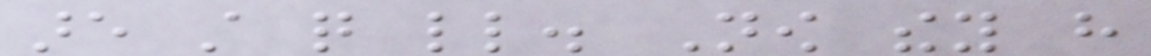are still quite little. Now they have
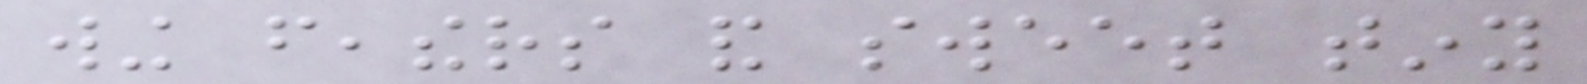wing feathers and sweet tiny
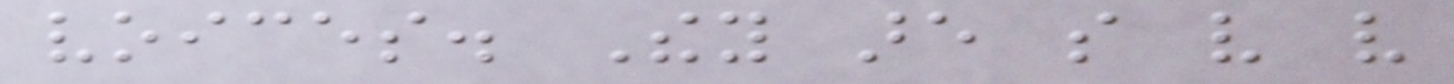voices. They are so very very
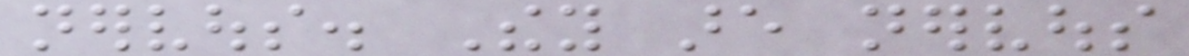nervous. They are nervous
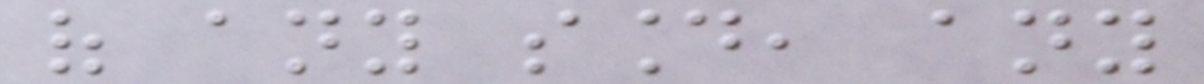of any sound, any
